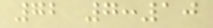72 7:10
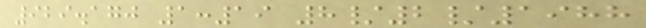929.170 1:19 8/2/1988
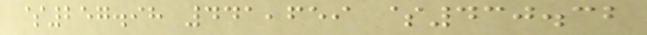$257.98 441,659 $430.32
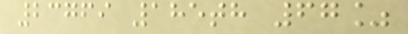23769 185th 67%
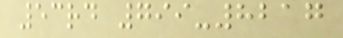53rd 799-8217
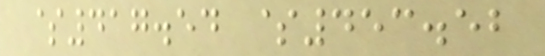$417.54 $453.52
